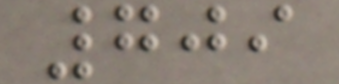709
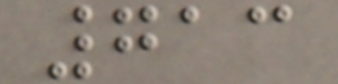713
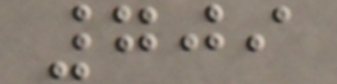709
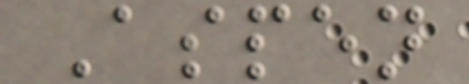Aspen
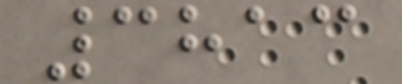3813
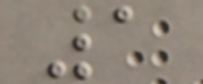1
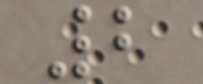2
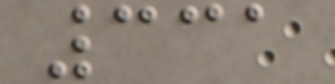331
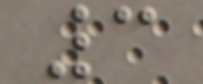3
